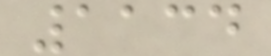1134
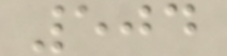504
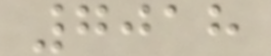7018
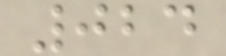024
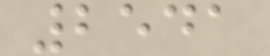2541
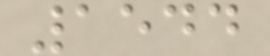1544
